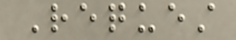Request
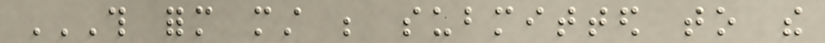THIS FORM MUST BE SUBMITTED TO THE
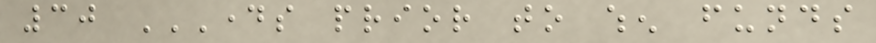30 DAYS PRIOR TO WHEN FUNDS
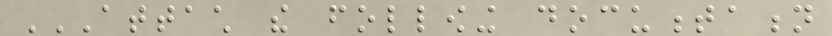ATTACH THE FOLLOWING DOCUMENTATION
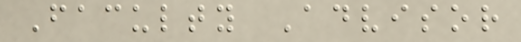Faculty Advisor
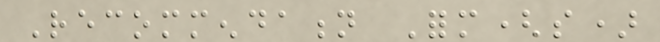Recommendation Form(s)
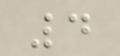4
